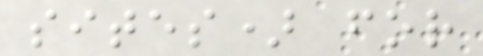sites) for
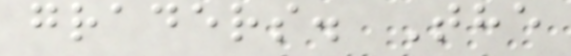graders. The
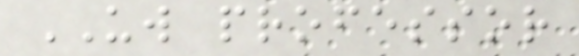UW professor
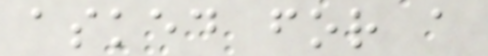asked for a
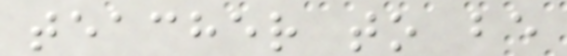teacher to be
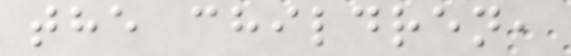the children,
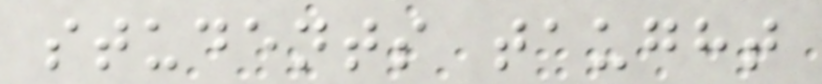students taught
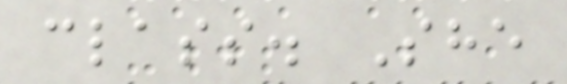class. She
